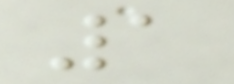1
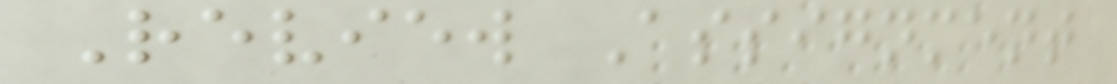Review Assignment
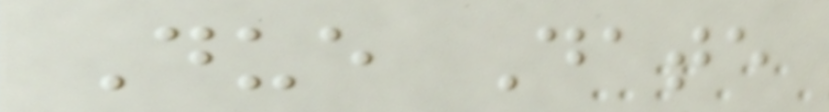Due Date
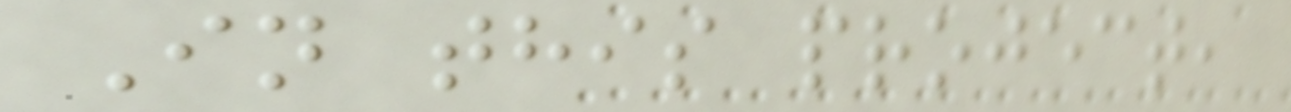In this project,
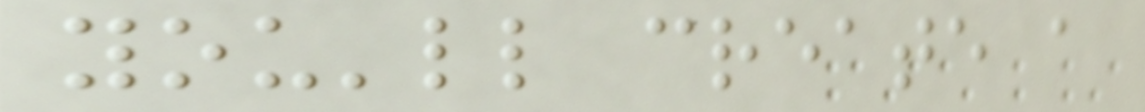you'll create a
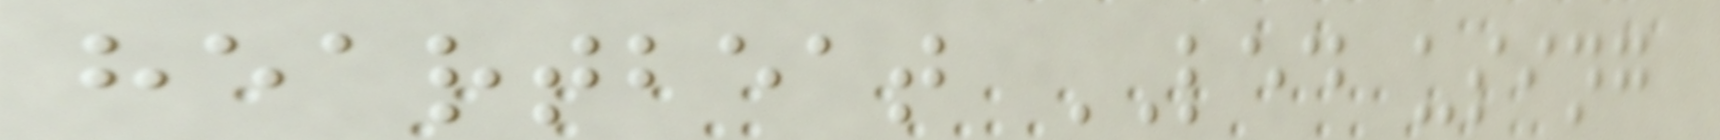heartbeat LED using
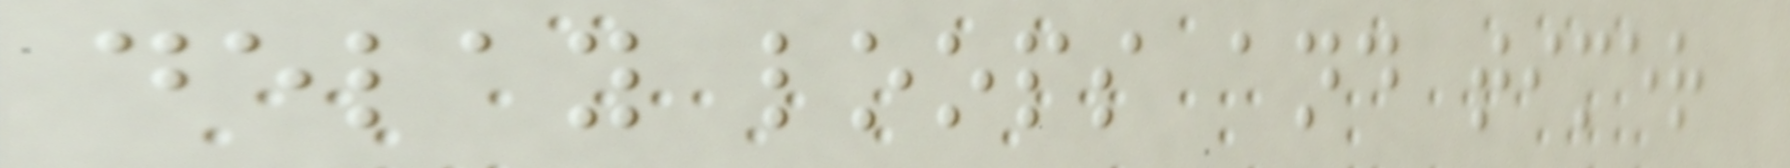delay loops and timer
